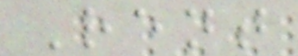Rent
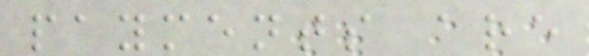payments are
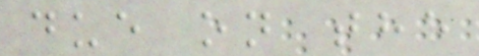due on the
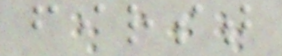first
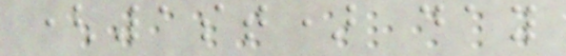(1st) day
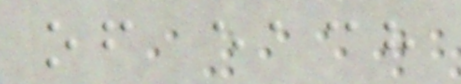of each
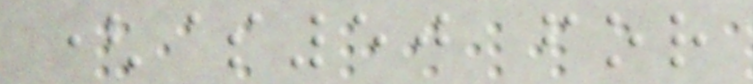($50 for
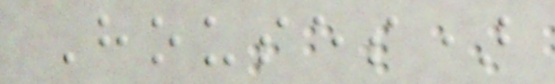Houses)
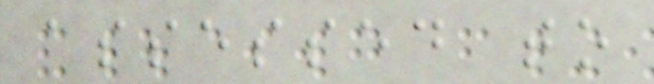assessed to
